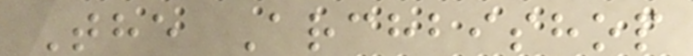The Archbishop
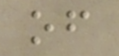of
